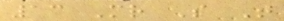13 Mr S T
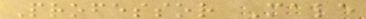Professor Male
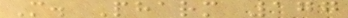M. Pharm 177
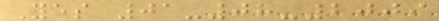Yes 01-08-2009
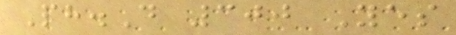Ph.D 300 Yes
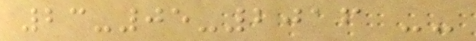23-05-2016 --
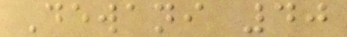Dewani 40
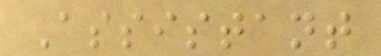Assistant
